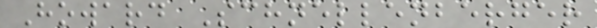Howard Schnellenberger
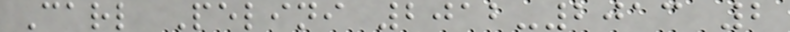Carl Pelini 2012-2013 2
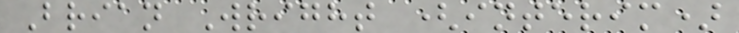Brian Wright (interim)
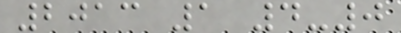2013 1 4-0
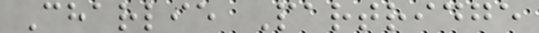Charlie Partridge
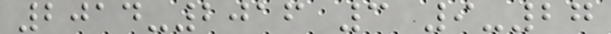2014-2016 3 9-27
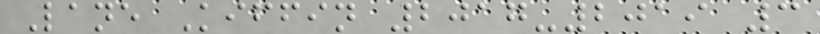Lane Kiffin 2017-2019 3
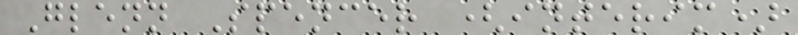Glenn Spencer (interim)
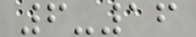6-16
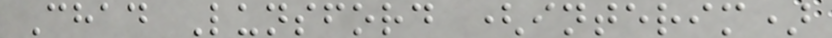Chad Lunsford (interim)
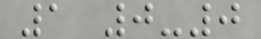1 0-0
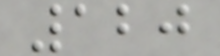120
